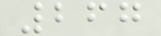267
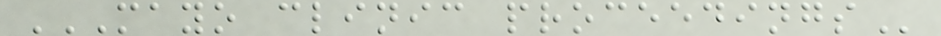MAYO CLINIC PROCEEDINGS
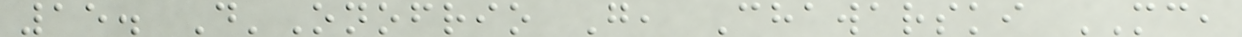15. D'Onofrio G, Chawarski MC,
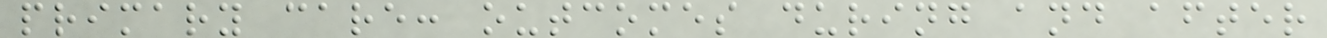primary care: outcomes during and after
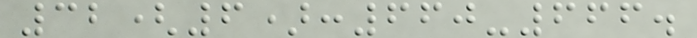32(6):660-666.
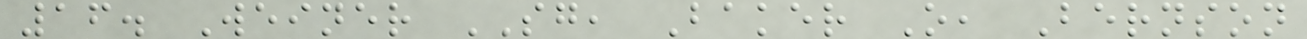16. Weiner SG, Baker O, Bernson
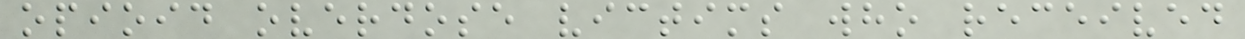opioid overdose victims who received
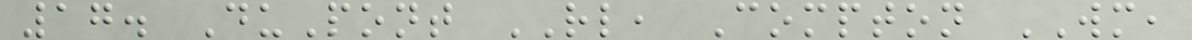17. DuPont RL, Compton WM,
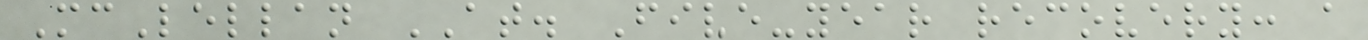McLellan AT. Five-year recovery: a
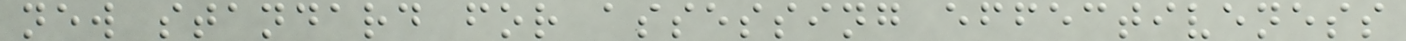new standard for assessing effectiveness
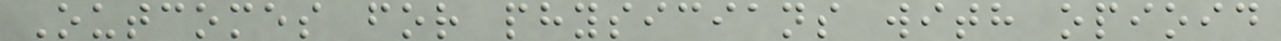Outcomes for physicians with opioid
